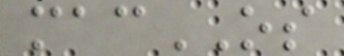macOS
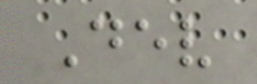Dev
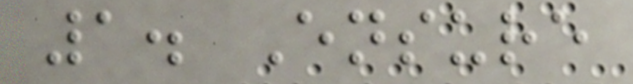1. Ensure
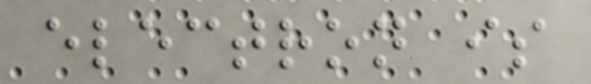electron is
